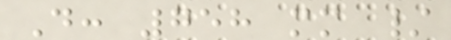D: 758 mm /
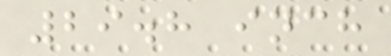29.8 inch
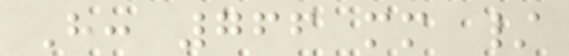H: 766 mm /
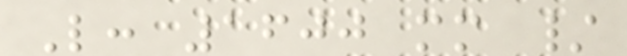L: 1600 mm /
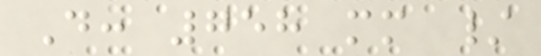D: 758 mm /
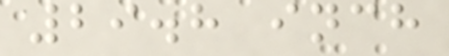29.8 inch
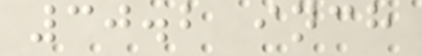30.2 inch
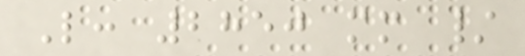L: 2850 mm /
